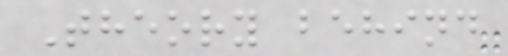Theory behind
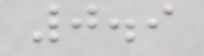0.9
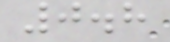0.8
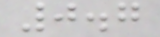0.7
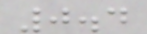0.4
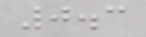0.3
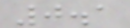0.1
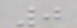0
